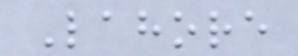Lahore
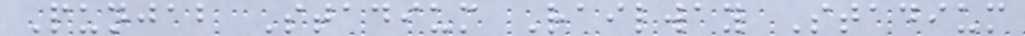Punjab Stadium Railway Stadium
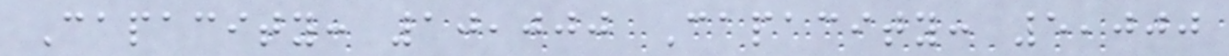Capacity: 10,000 Capacity: 5,000
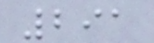291
